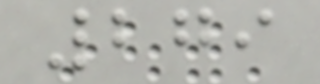279
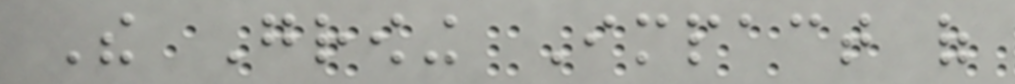The Growing Impact of
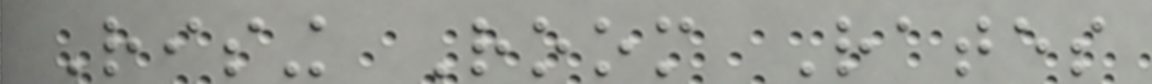Rising Room Rates
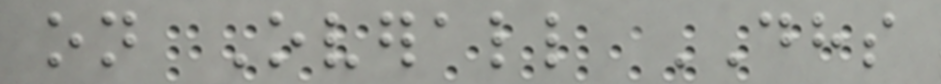on Overall DHS
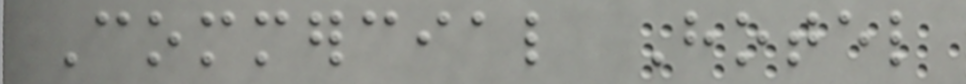Commercial Hotel
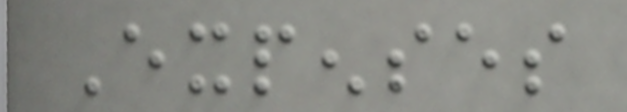Expenses
